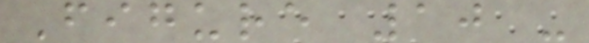Figure 10 -
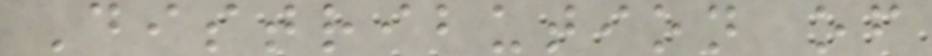Distribution of
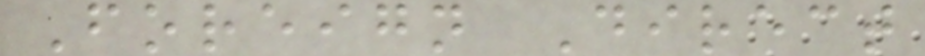Foreign Direct
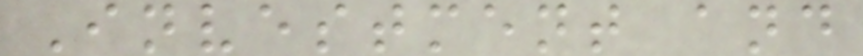Investment and
